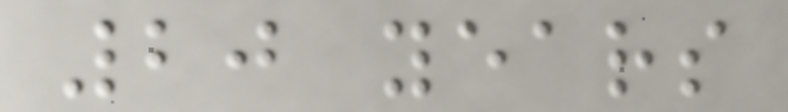20 years
